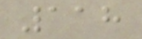118
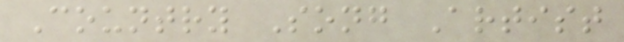Country Song Artist
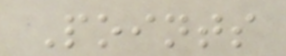Points
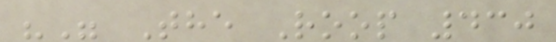"" The Roop 430
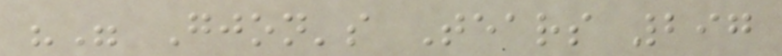"" Gjon's Tears 297
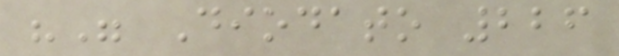"" Diodato 226
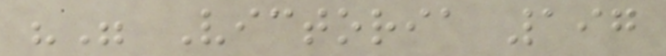"" Victoria 197
